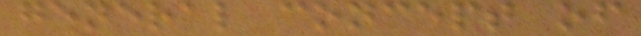general concept of
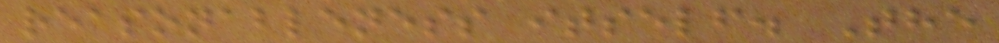reasonableness itself. The
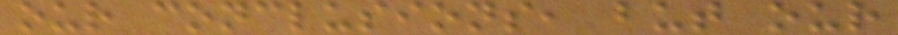our conclusions, but our
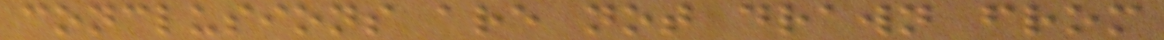conclusions are not drawn from
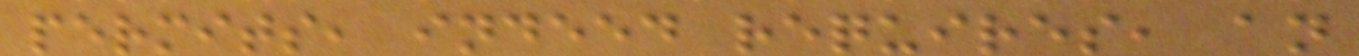permits, indeed requires, an
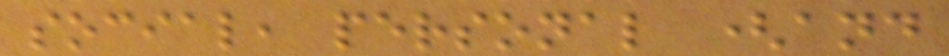social, personal (and
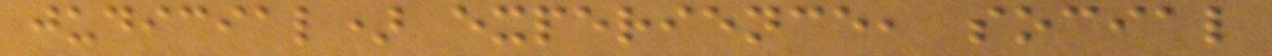judicial) experience, social
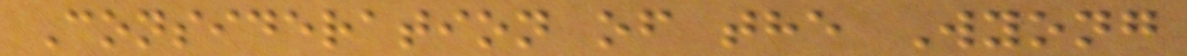Consideration of the Wyong
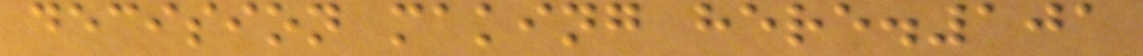decision making here.101
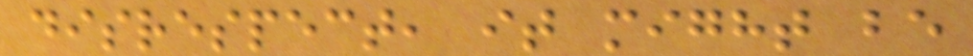disrespect, it might be
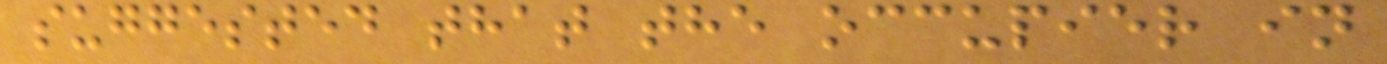suggested that the occupier in
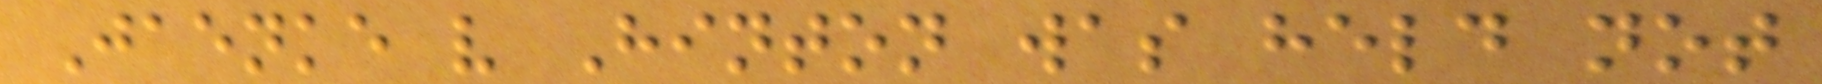Jaenke v Hinton was held not
